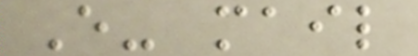E- mail
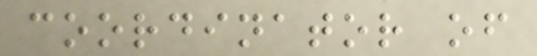coordinator of
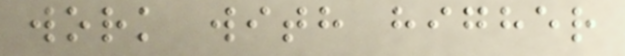work with higher
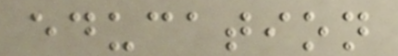education
